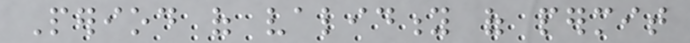Period of validity of permit
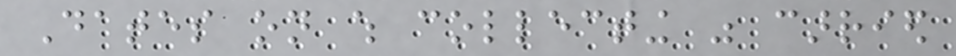Dates on which collecting was carried
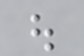out
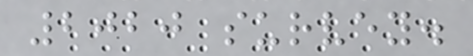2020 survey.
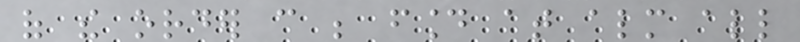of the order can be found at almost all
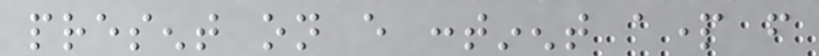present on every continent apart from
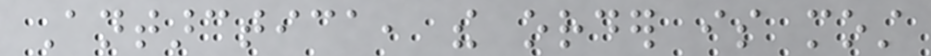Antarctica, the order is most
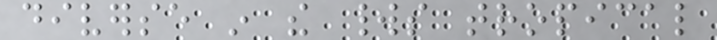diverse in the worlds tropical
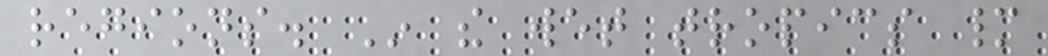regions. In the wet tropics many
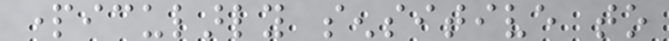particularly sensitive to
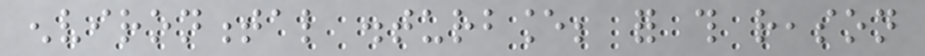environmental disturbance; for this reason
